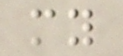my
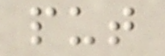put
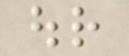our
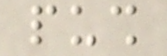push
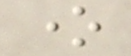one
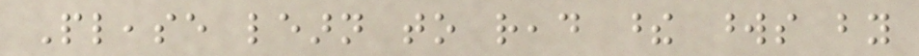Please learn to read these words by
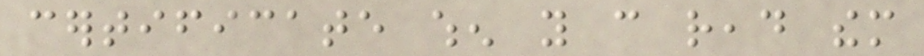certificate when you can read them
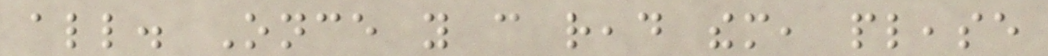all. Once you can read them, please
